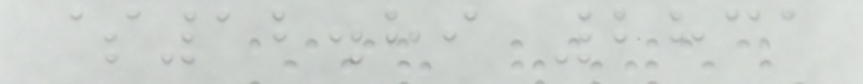$12.89 2831
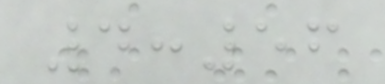4:56
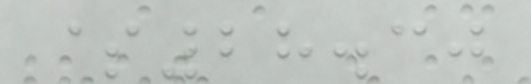$28.30
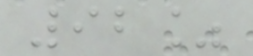92%
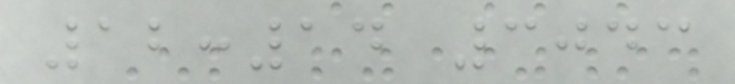12:14 3043
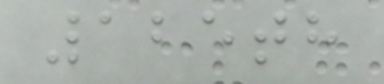125th
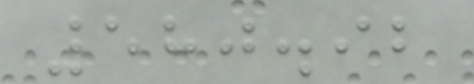580.92
